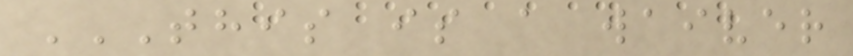THIS IS A WAIVER
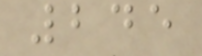245
